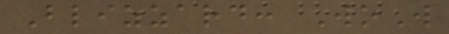Blizzard: WoW
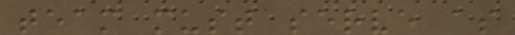team must serve as
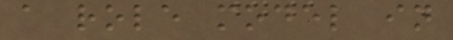a role model in
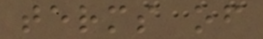terms of
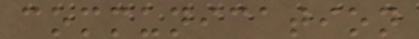communication
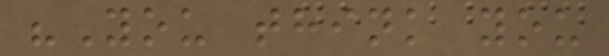"You think you
